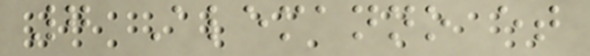7 Alemanno et
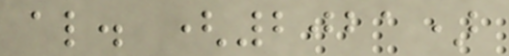al. (2021)
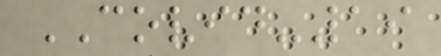COVID-19
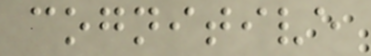cognitive
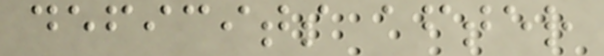deficits after
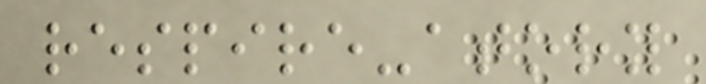respire-atory
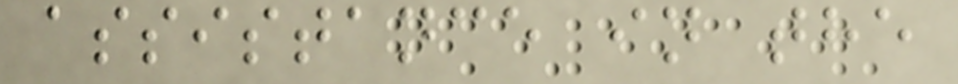assistance in the
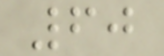60
